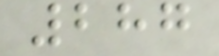287
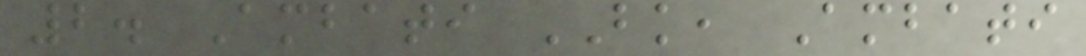2. Ambati BK, Ambati
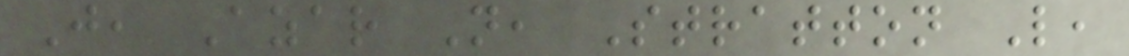J, Azar N, Stratton L,
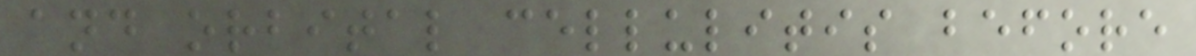and orbital cellulitis before
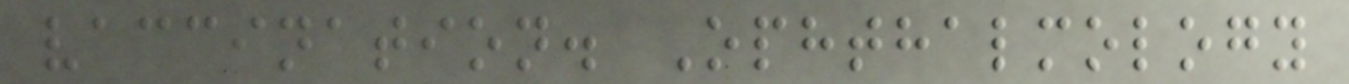vaccination. Ophthalmology
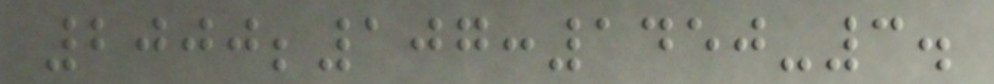2000;107:1450-3.
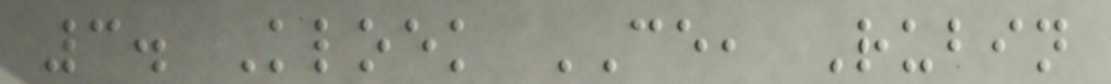3. Kloek CE, Rubin
